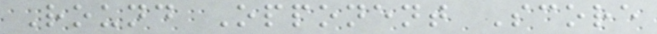Round Opponent Score
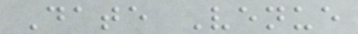Date Venue
